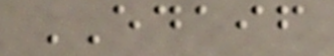EDAIF
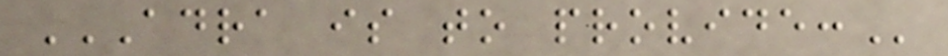ADRA IS TO PROVIDE:
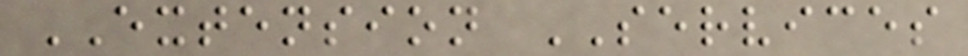EXTENSION SERVICES
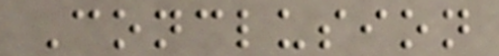Conclusion
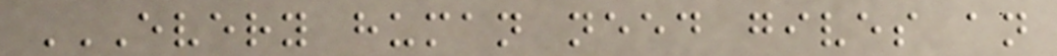EVERY HUMAN NEED GIVES AN
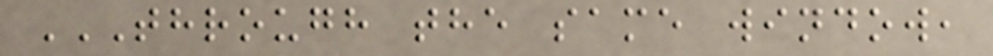THROUGH THE SAME WINDOW,
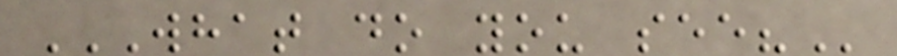WHAT DO YOU SEE?
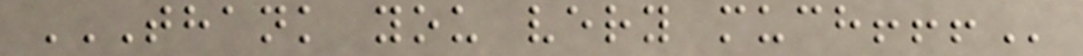THANK YOU VERY MUCH!!!
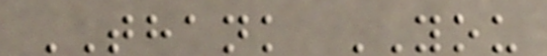THANK YOU
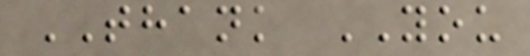THANK YOU
